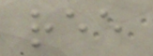ree
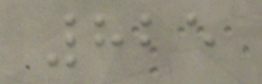825
